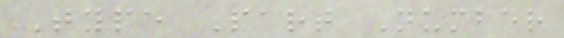Type Part Number
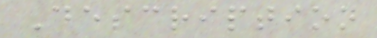Description
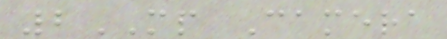2MP Camera
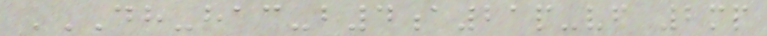DH-HAC-B4A21P-VF 2MP
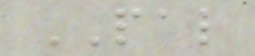PAL
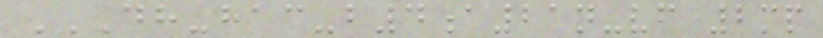DH-HAC-B4A21N-VF 2MP
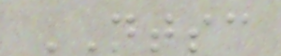NTSC
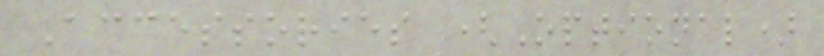Accessories (Optional)
